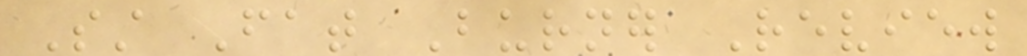Sst Fat Burner Review
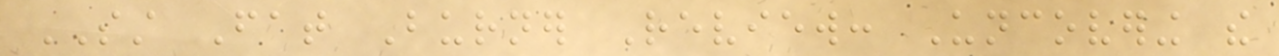SST Fat Burner Review: Uncovering the
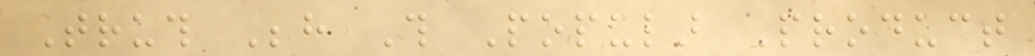Truth Behind This Popular Product
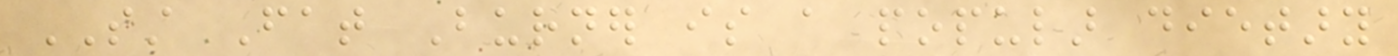SST Fat Burner is a popular dietary
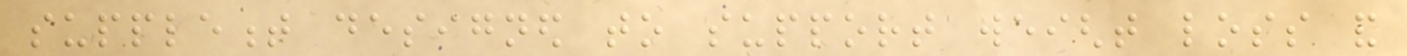supplement designed to support weight loss and
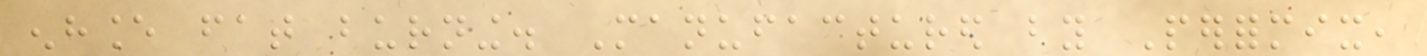enhance fat burning. Manufactured by Performix,
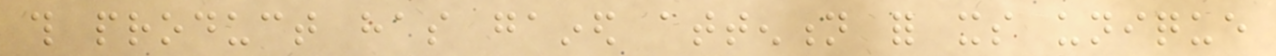this product has gained attention for its unique
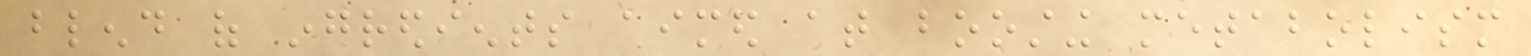blend of ingredients aimed at boosting metabolism
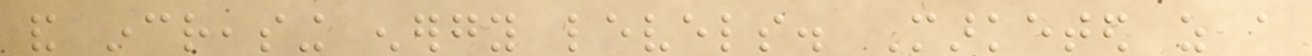and increasing energy levels. Marketed as a
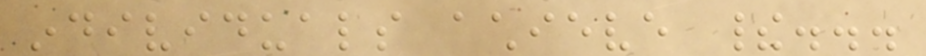individuals achieve their...
